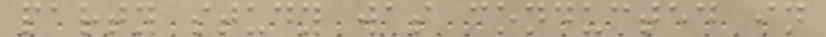party study was conducted in
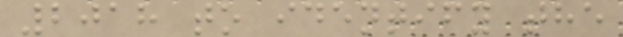2018 to identify the
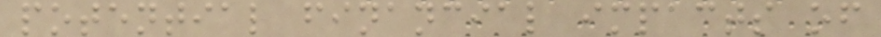potential financial impacts of
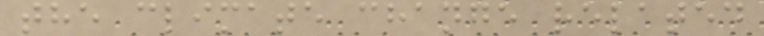the climate change related
